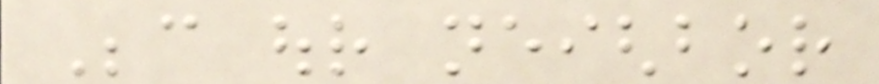Because our neighbor
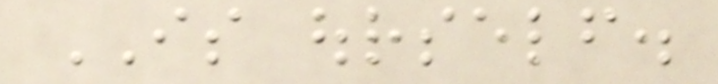IS ourself.
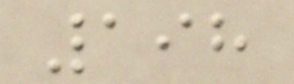198
